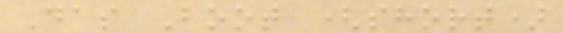Das Boot (short)
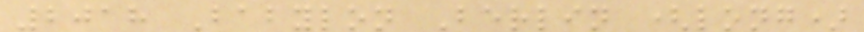2018 Babylon Berlin (long)
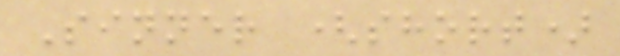Sinner (short)
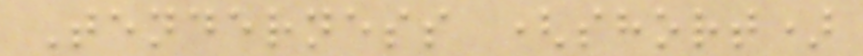Tenderness (short)
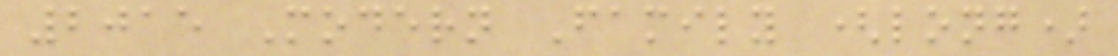2015 Modern Family (long)
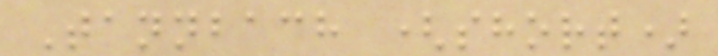Tannbach (short)
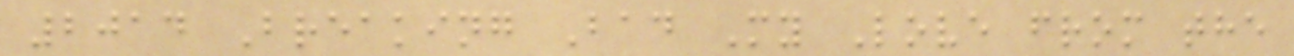2014 Breaking Bad My Love from the
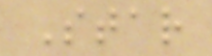Star
